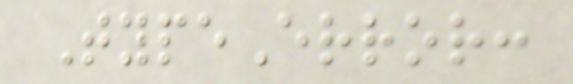TypeError:
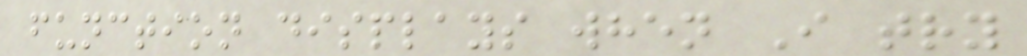function displays when I try
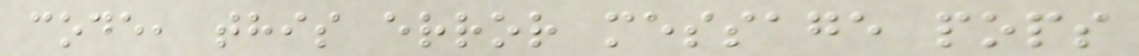code, this error message pops
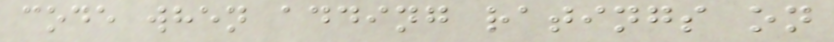code when adding ratings on
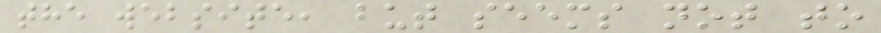the website, but seems not to
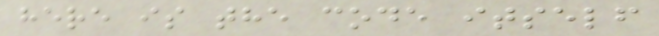here is the code itself
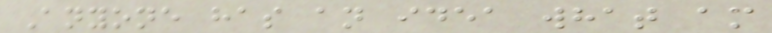Anyone has an idea what am
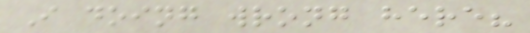I doing wrong here?
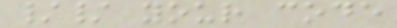// your code
